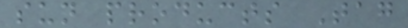sun products Tag
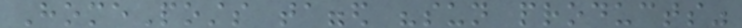HomePosts tagged "sun products"
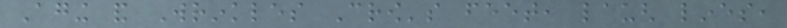Aging and Wrinkles Crow's feet, laugh lines,
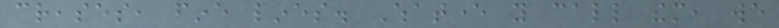creases, fine lines. Whatever you call them, we
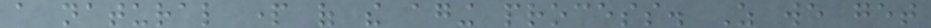a natural part of the aging process. As we get
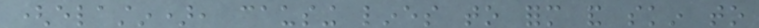(elastin), causing lines to form and skin to
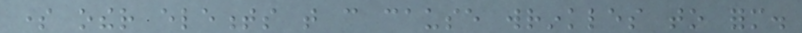some other elements that can cause wrinkles to form.
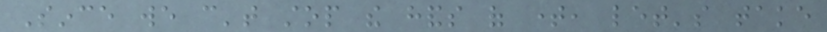Since we can't stop the hands of time, let's take
